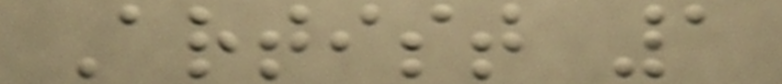Artist 1
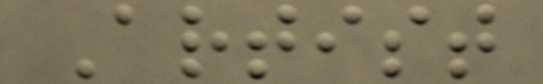Artist
